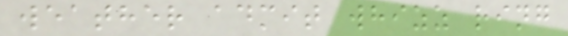weather admit whizz ring
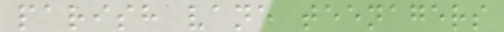parish vane teenagers
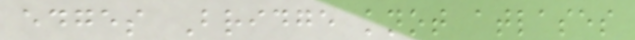edges Bridge knot atlases
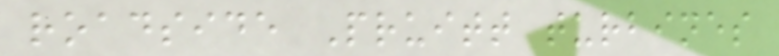roadside Pruitt turbines
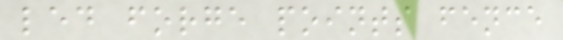led forge points fence
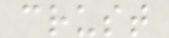crust
